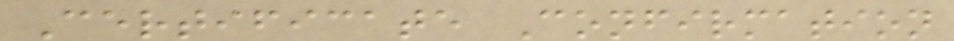Certificate Confirmation
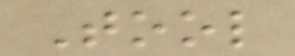Tool
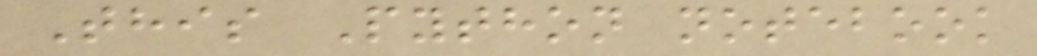This Python notebook
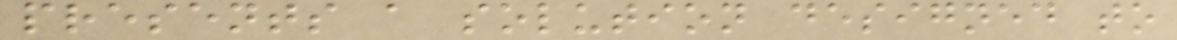presents a solution designed to
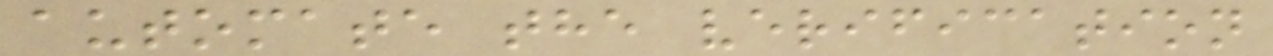automate the verification
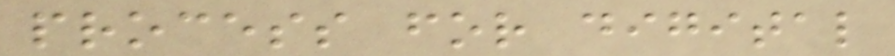process for digital
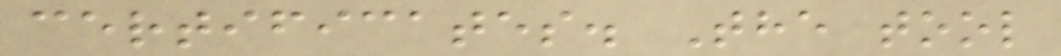certificates. The tool
